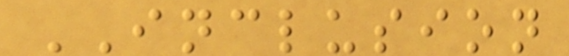INCLUSION
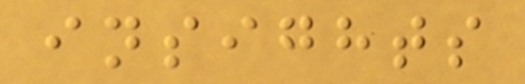insights
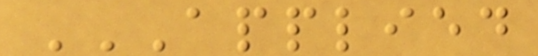APPLIED
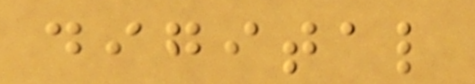digital
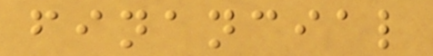financial
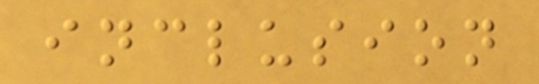inclusion
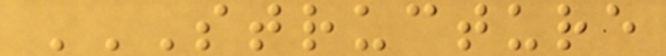STRUCTURE
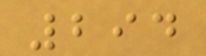294
